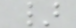}
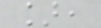],
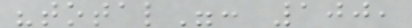"total": 100,
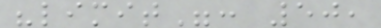"limit": 50,
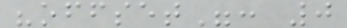"offset": 0
